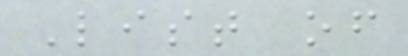List of
